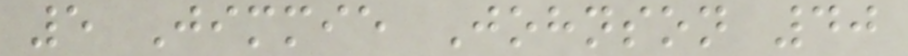5 Jimmie Johnson 40
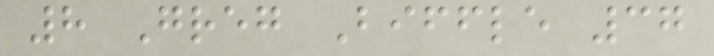8 Greg Biffle 37
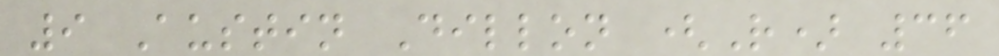9 Austin Dillon (R) 36
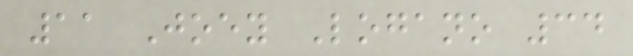11 Joey Logano 34
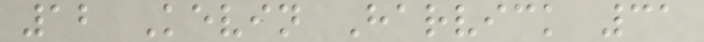12 Kevin Harvick 31
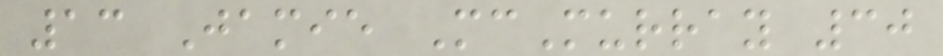13 Jamie McMurray 30
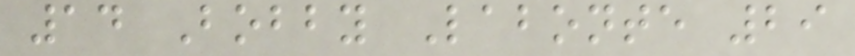14 Bobby Labonte 29
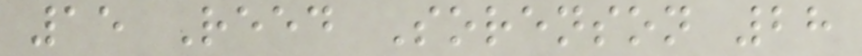15 Reed Sorenson 28
